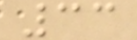33
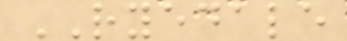RYEDALE
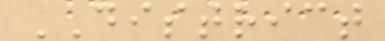DISTRICT
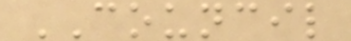COUNCIL
